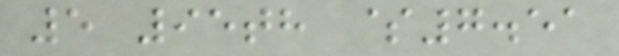5 95th $7.51
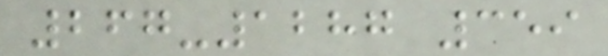267-1287 359
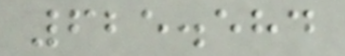625.584
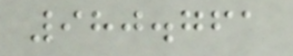980.761
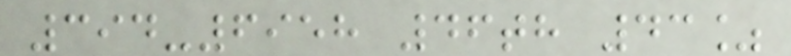394-6958 46th 43%
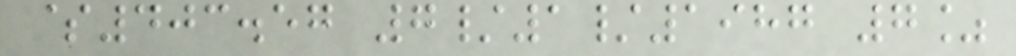$403.57 7/1/1987 7%
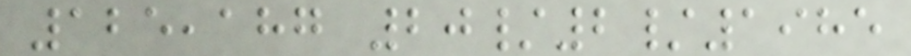125,187 20/2/1985
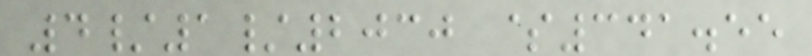4/1/2030 $341.55
